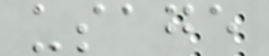usage
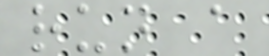run a
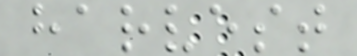harvest
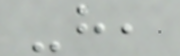-h,
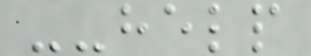--help
